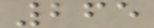265
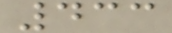433
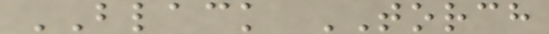BLACK TORCH
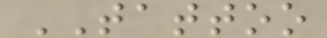TATTOO
